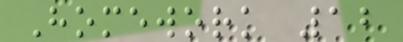Homework 12
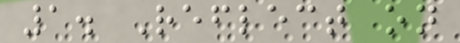1. Reflect on
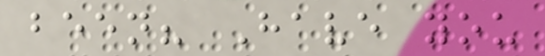been? Have you
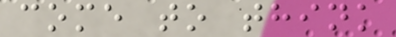come to think
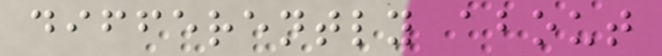differently about
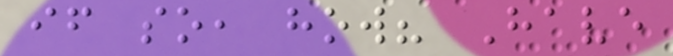if so, how? Have
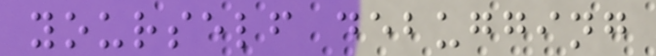yourself debugging
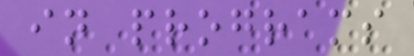in programs
